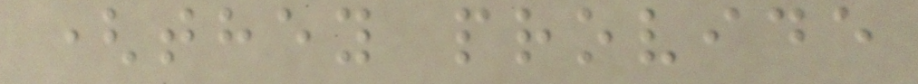(they provide
